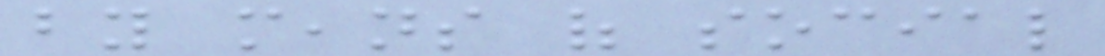by means of social
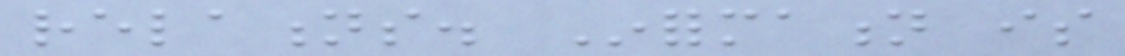relations. Information is
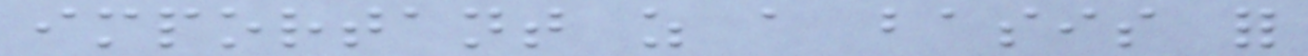important as a basis for
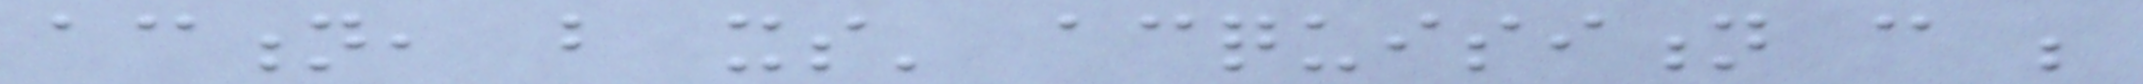action, but its' acquisition can be
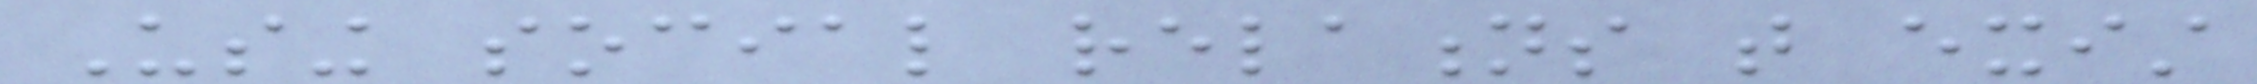Using social relations that exist
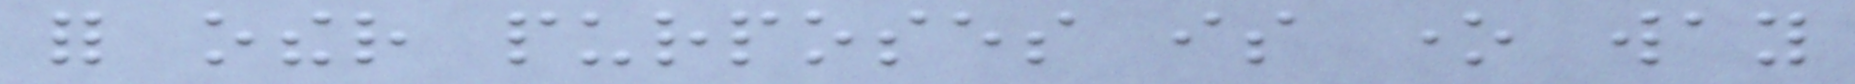for other purposes is one way
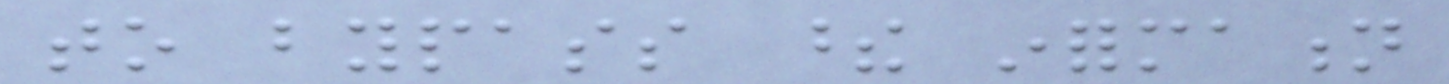to bypass these information
